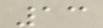13
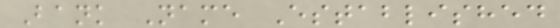Bank Name Established
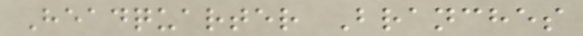Headquarter Branches
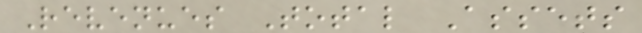Revenues Total Assets
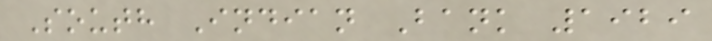South Indian Bank 1929
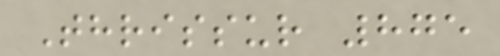Thrissur 875
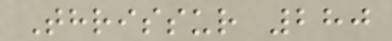Thrissur 280
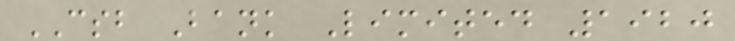CSB Bank Limited 1920
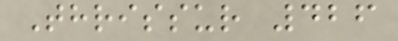Thrissur 426
